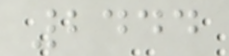2444
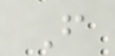F
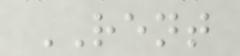RENT
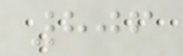806
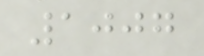1007
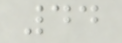44
